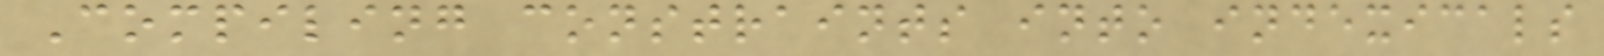Compiling constraints into indexicals
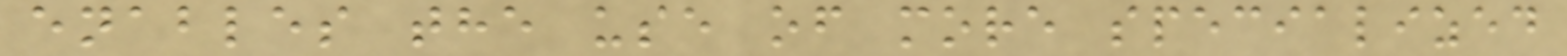enables the use of more specialized
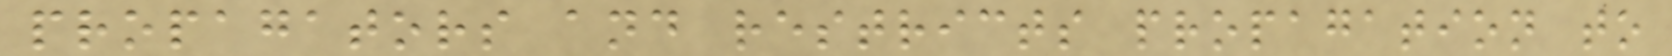propagators and restricts propagation to
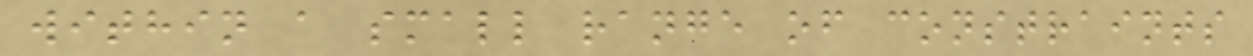within a small range of constraints
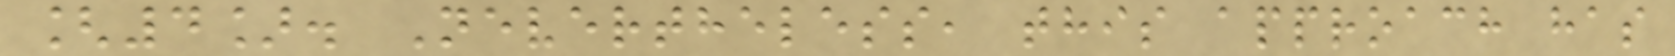[4]. Nevertheless, this approach has
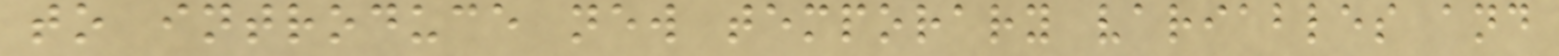to introduce new temporary variables and
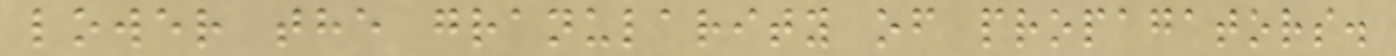lower the granularity of propagators.
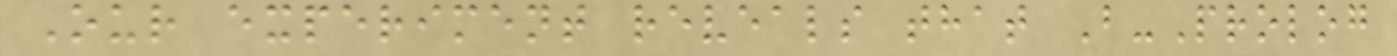Our experiment reveals that B-Prolog
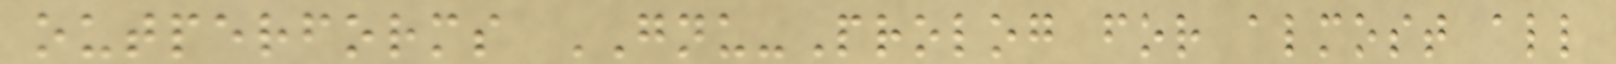outperforms GNU-Prolog for almost all
